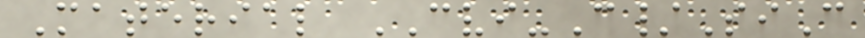Material CVI-C/SiC
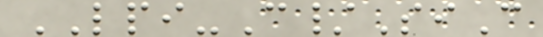LPI-C/SiC
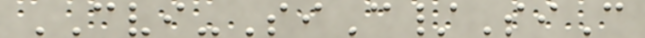CVI-SiC/SiC
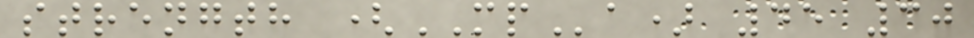strength (MPa) 45 30
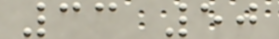33 50
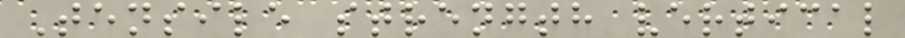Tensile strength vertical
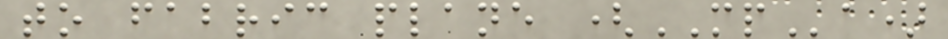to fabric plane (MPa)
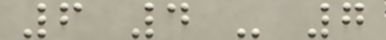6 4 - 7
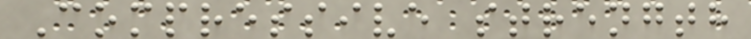Compressive strength
